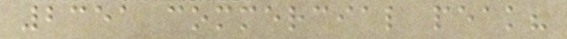2351 commercial peak?
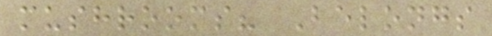mushrooms? Belongs
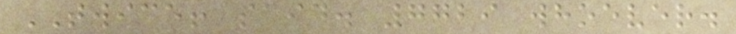TWICE! said. 7729 whoever.
